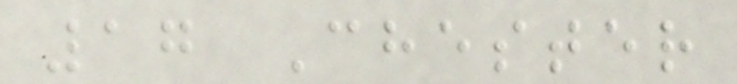17 Chester
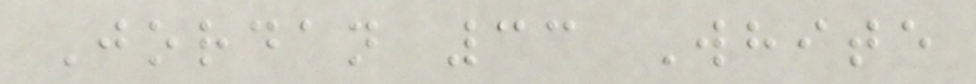Jordan 33 White
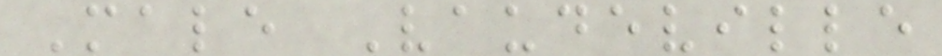Male Vaudeville
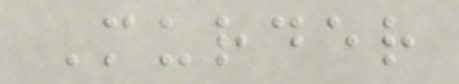Murder
